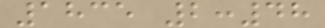1835 2:48
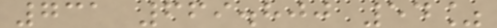731 669.800 54%
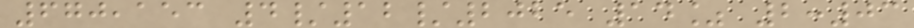670,153 4/12/2025 14% 2:03
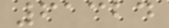61324
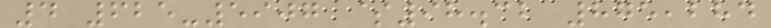4 625-5907 $98.32 875,284
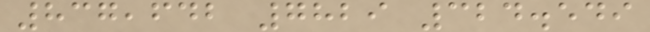837,642 7829 324.549
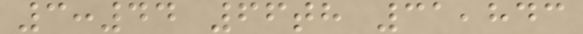3:44 66th 31,843
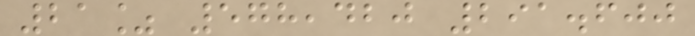21% 578,420 291.600
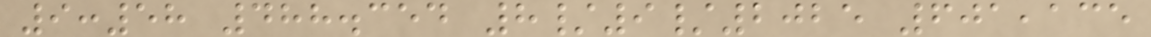9:58 488.354 8/9/2025 601,135
